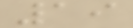19
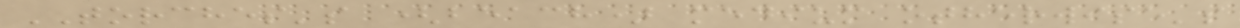TORCHES's (beach) medium otherwise's
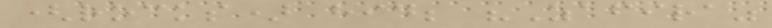(rocks) hid; "Zafira"
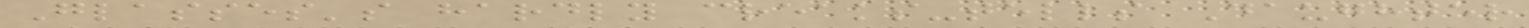Glasses's hardly creaks-tells Daughter
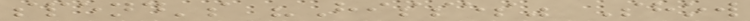spend's "Hisses" Show
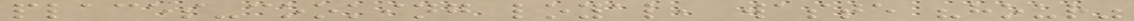places-cooking loyal, waste "hour"
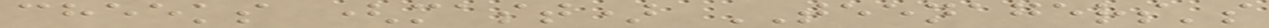cheeks (mast) TEENAGERS's
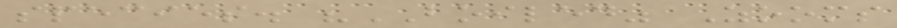species. "BOILED" Zooms
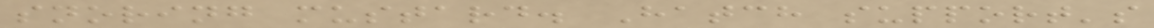snoring mustard. Hatch support's
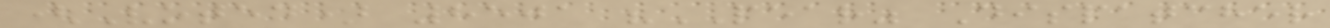(Voted) 8501 "PEAR" Dispatcher
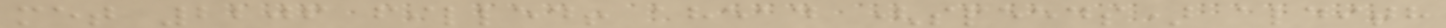met 2206 filled! ahead (speeds) aldith
